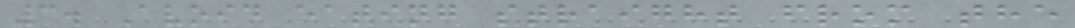3. Avoid eating straight from the
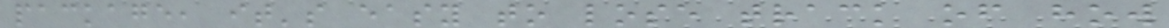package, it's easy to lose track of how
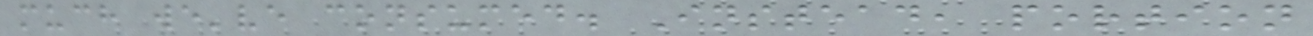much we've consumed. Instead, portion
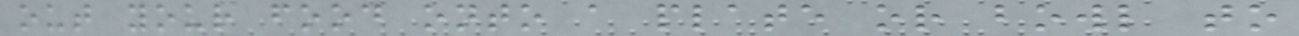out your food onto a plate or bowl to
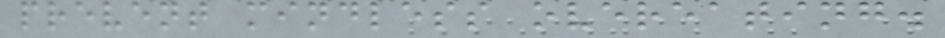prevent mindless overeating.
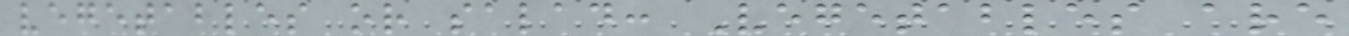vegetables or salad: Vegetables are
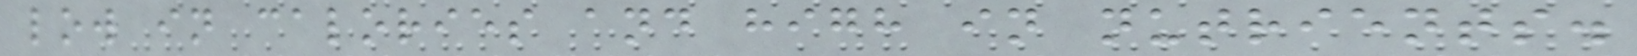low in calories and high in nutrients.
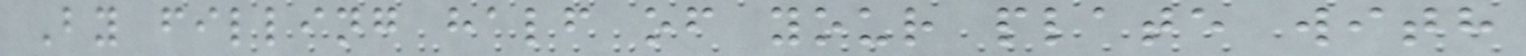By filling half of your plate with
